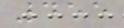455
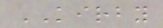KIRBY
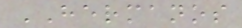HERMANOS
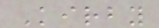Kirby
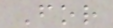For
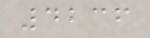4236
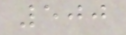500
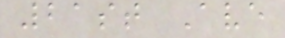21st Ave
